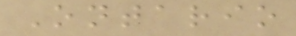Ontario
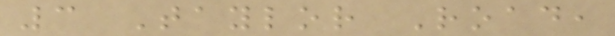3 Taylor Road,
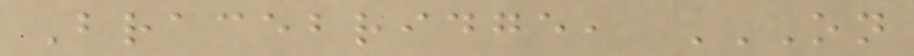Bracebridge, ON
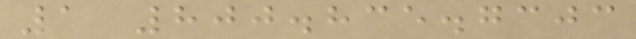1 800.835.7303
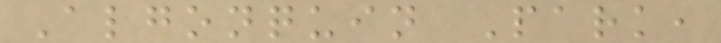Algonquin Park,
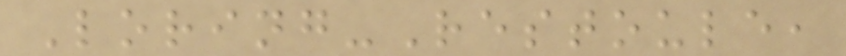Loring-Restoule,
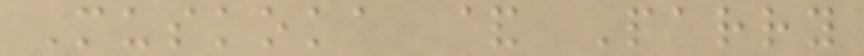Muskoka & Parry
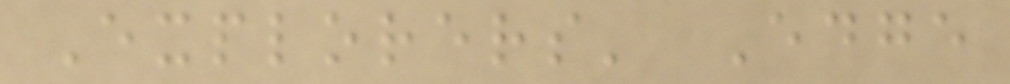Explorers' Edge
